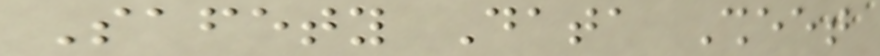Safety Data Sheet
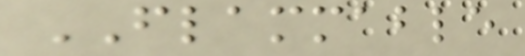FLAMMABLE
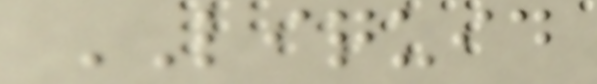LIQUID
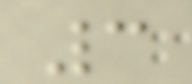3
